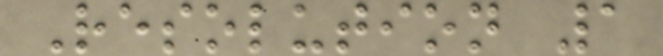Resolution 1
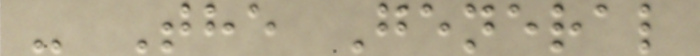- The General
